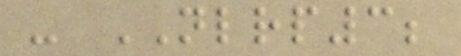- NLRP3;
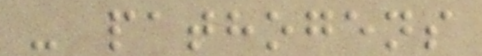- pathogens
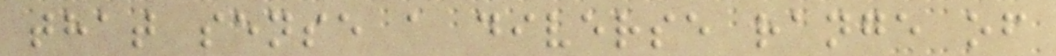that sense a diverse range of
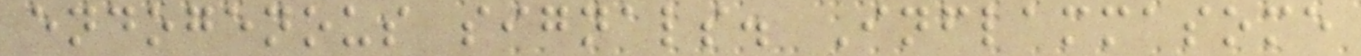endogenous signals. Inflammasome
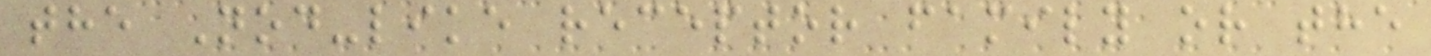the Nod-like receptor family or the
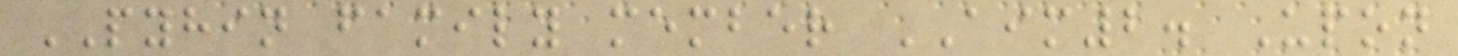PYHIN family member AIM2. Upon
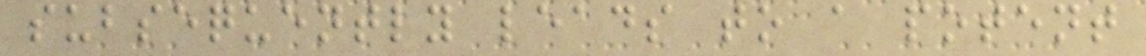subsequently leads to a potent
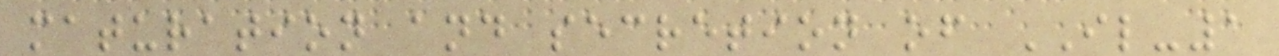maturation and secretion of IL-1
